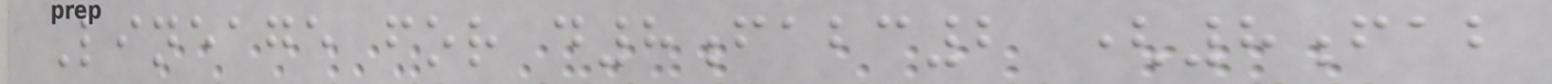Lineage for d8fabc2 (8fab
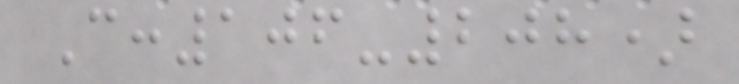C:106-208)
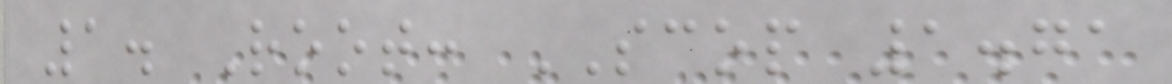1. Root: SCOP 1.71
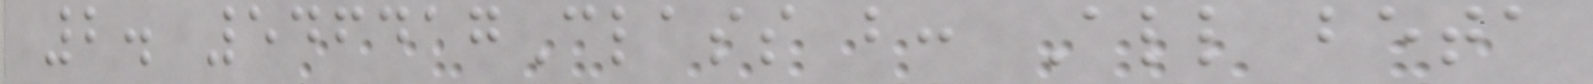2. 546417Class b: All beta
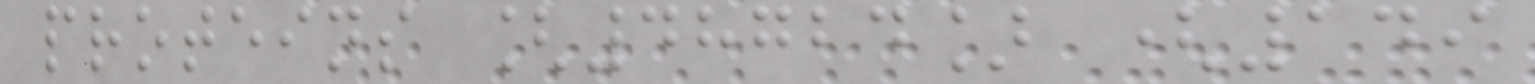proteins [48724] (149
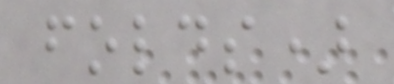folds)
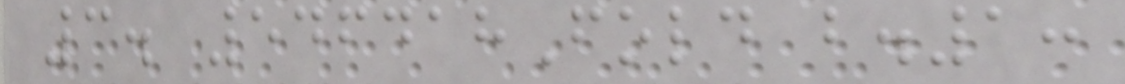3. 546418Fold b.1:
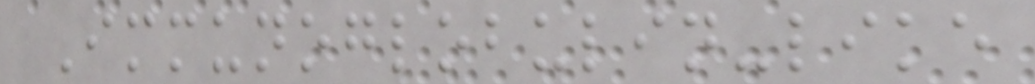Immunoglobulin-like
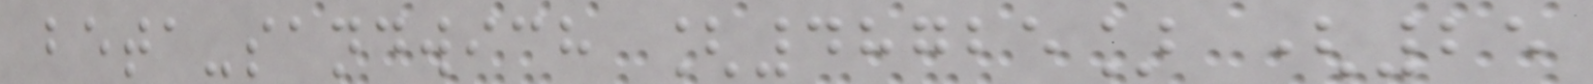beta-sandwich [48725] (25
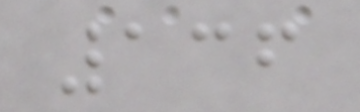136
